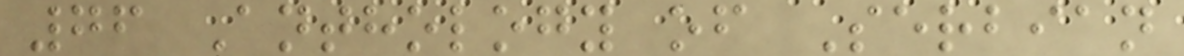76 Anthology of Serbian
